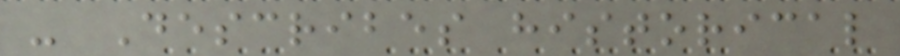- Describes historical
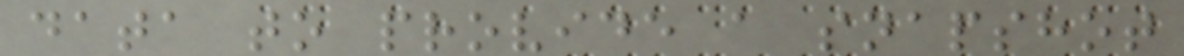data to provide a snapshot
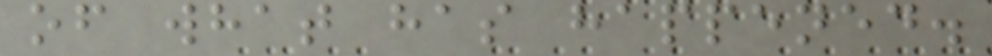of what has happened.
